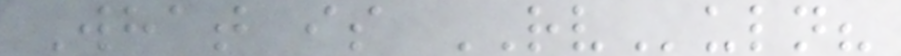What is RVuln?
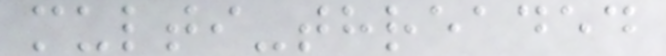multi-threaded
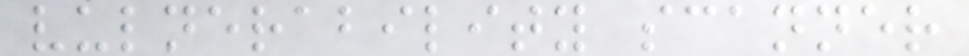vulnerability scanner
